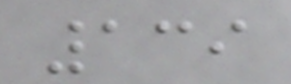139
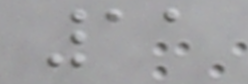11
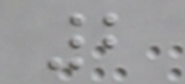2
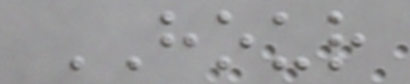HOUR
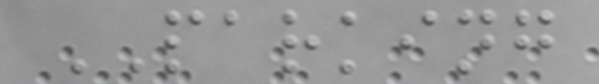PARKING
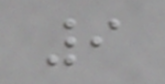9
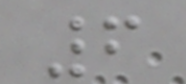6
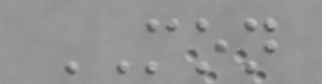MON
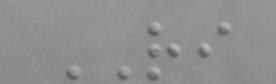RI
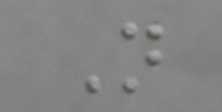N
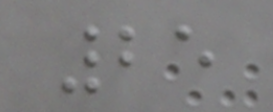25
